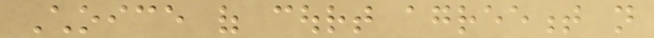Choice of court agreement not
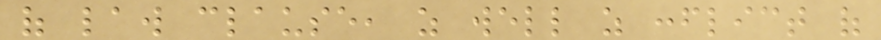of law clause, as well as conflict of
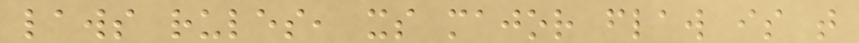laws rules, its major flaw is that
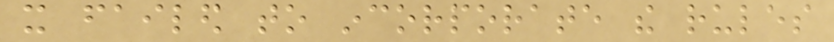it failed to incorporate the rules
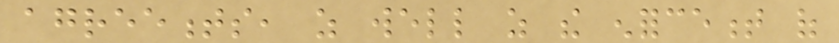agreements, as well as the enforcement of
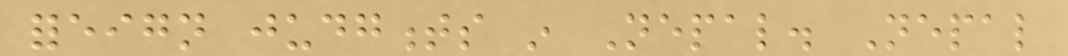foreign judgments in Nepal. Nepal
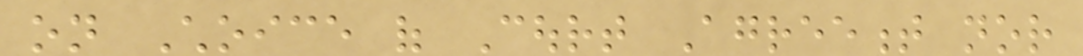on Choice of Court Agreement nor
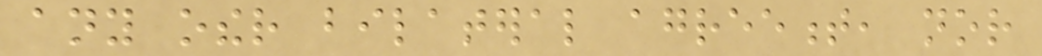any other bilateral agreement, nor
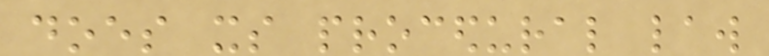does its procedural law
